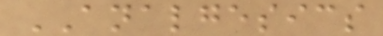ANALGESICS
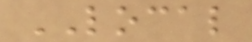LOCAL
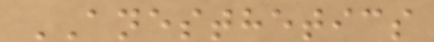ANESTHETICS
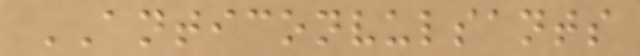ANTICONVULSANTS
